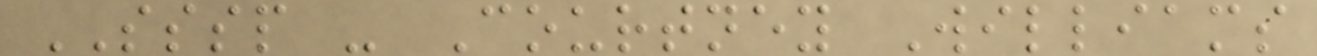SSSP - Courtney Williams
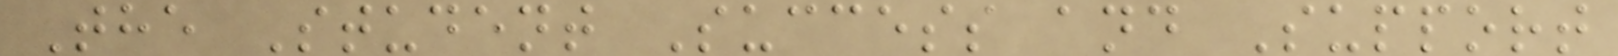The Student Success and Support
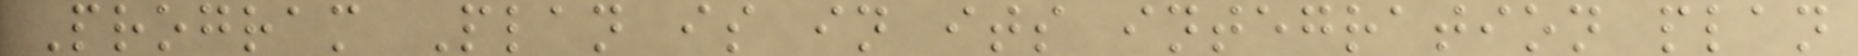Program Plan is in its integration plan
